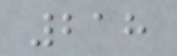218
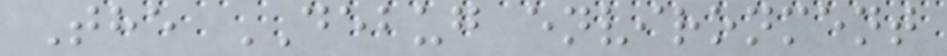The DEBUG environment
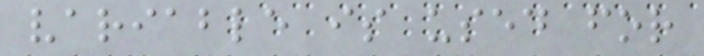variable is used for
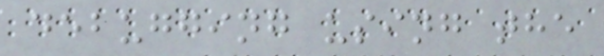debugging using the
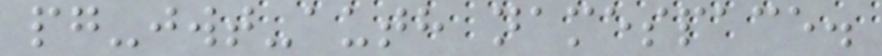pg-jwt-auth namespace.
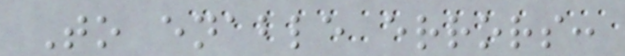To enable errors:
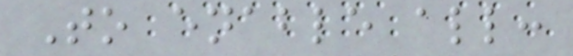To enable all:
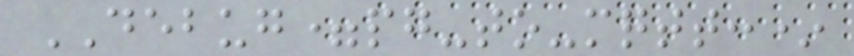DEBUG=pg-to-mqtt:*
